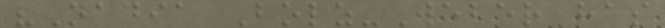"Nadia Bolz-Weber has
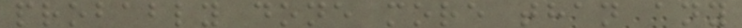probably done more than any
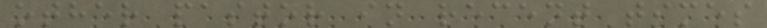other pastor in recent times
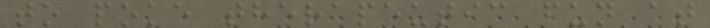to poke therapeutic fun at
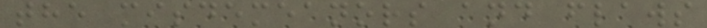the misdemeanors and flaws
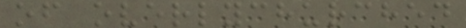of overlychurched
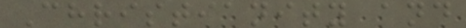Christianity and
